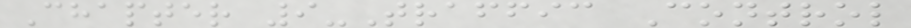Chapter 9-Traffic Control
